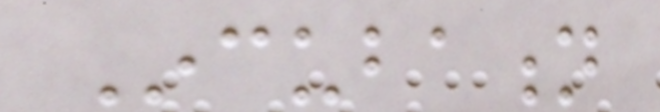Incubation
